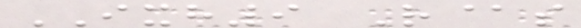IXH9 R@s
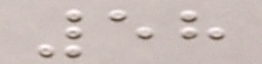58
